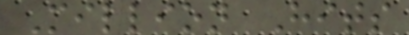Million Hits
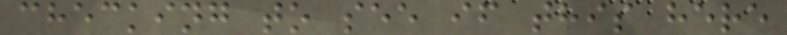checking to see if this here
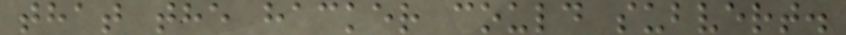that the hacker could subvert.
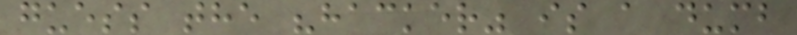guess the "hacker" is a dumb
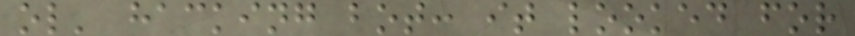ol' hacking bot: it looked for
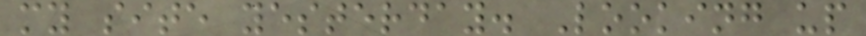my site yesterday. Looking up
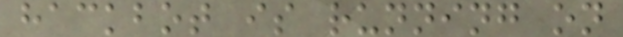hackbot is running on
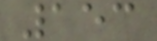153
